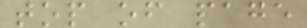top of page
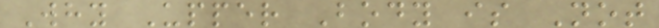Why Upper Body is Not
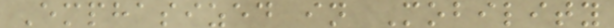Emphasized in Mobility
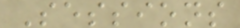Sessions
